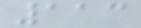113
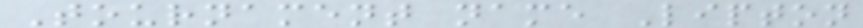Tournament name Lipton
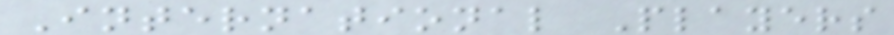International Players
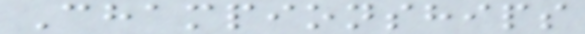Championships
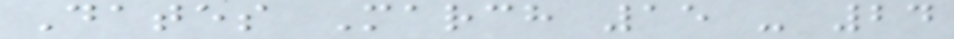Dates March 15 - 24
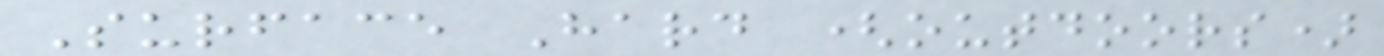Surface Hard (outdoors)
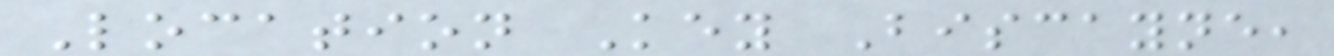Location Key Biscayne,
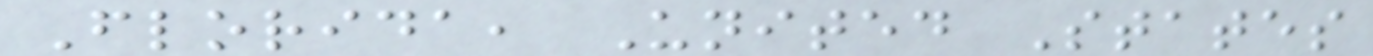Florida, United States
